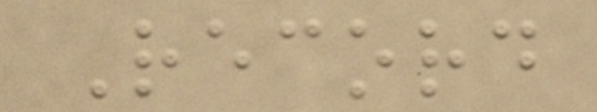Record
